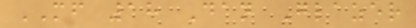MF 18 Dan Glazer
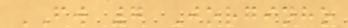FW 7 Jorginho
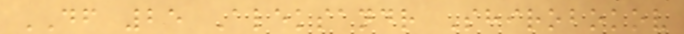DF 25 Aleksandr Shirobokov
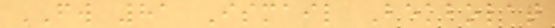FW 81 Ismail Bekbolat
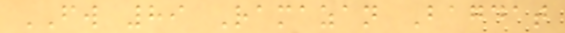FW 89 Ramazan Bagdat
